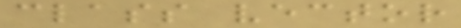class vector
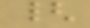{
